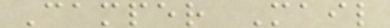Camper Mail
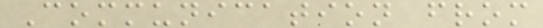Communication from
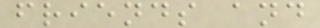friends and
